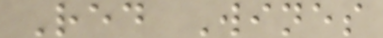Red Wines
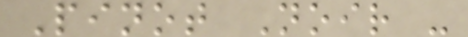Pinot Noir -
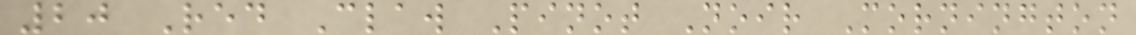20 Red Claw Pinot Noir Mornington
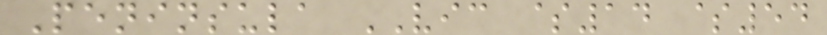Peninsula VIC $14 $54
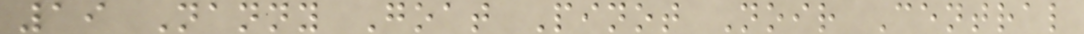19 Nanny Goat Pinot Noir Central
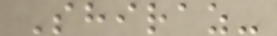Shiraz-
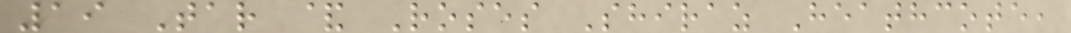19 Tar & Roses Shiraz Heathcote,
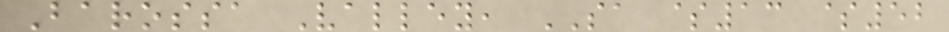Barossa Valley, SA $13 $52
